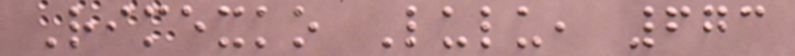Rimexko Lulu, 673
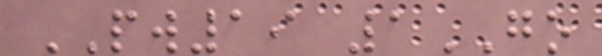PW19 1GO
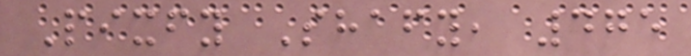Pixfy Shafy, 475
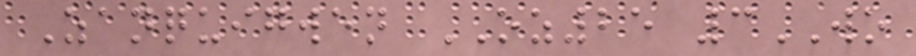Zanquigwen OZ25 3WO
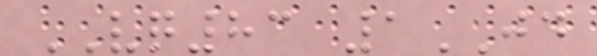VQ83 1JD
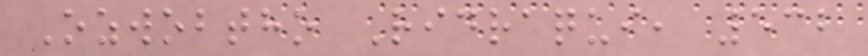Ozwobtho Ridraqui, 532
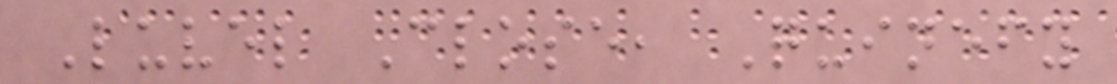Luvel Close, Quinefy
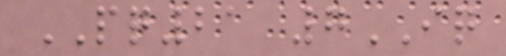PQ21 7IQ
